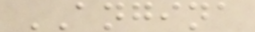ANGINA
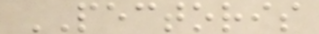PECTORIS
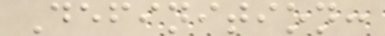Definition:
